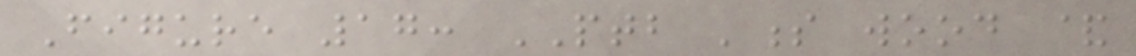Figure 17: PTB 's wood &
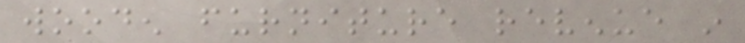wooden furniture revenue in
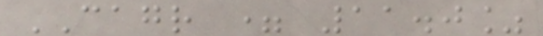CAGR = 11.0%
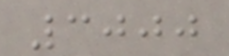3000
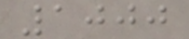1000
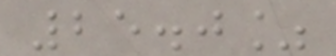25.0%
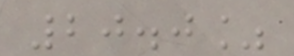20.0%
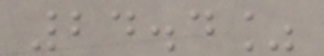24.4%
